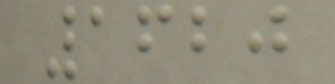1620
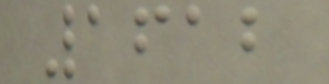1612
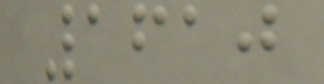1610
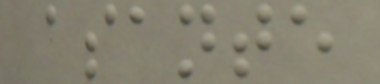asante
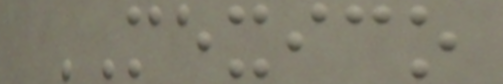MEXICO
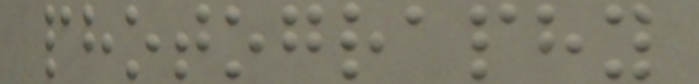photography
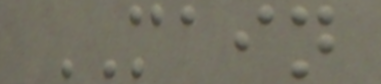MAIN
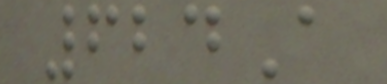624A
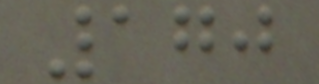170
